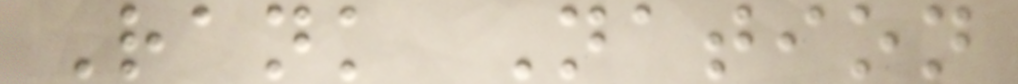Rank Nation
